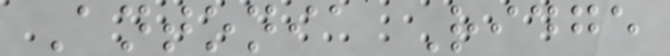Antonia Ridge
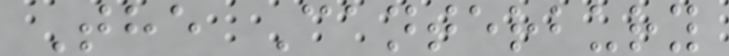The Canterbury
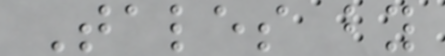Tales by
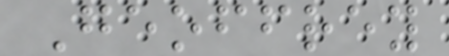Geoffrey
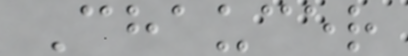Chaucer
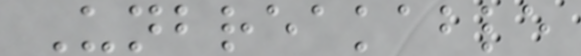Unbreakable
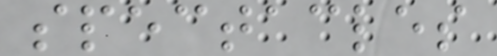spectacles
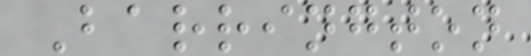Barrington
